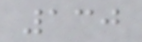130
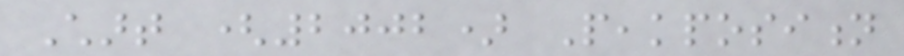Chart (2002) Peakposition
